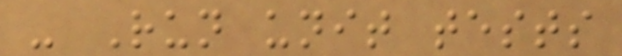- Run unit tests
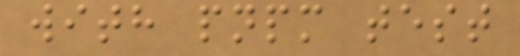with pnpm test
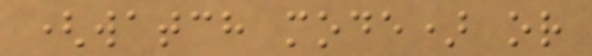(watch mode) or
